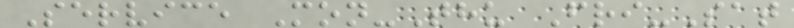Service Mon-Thu Fri-Sat
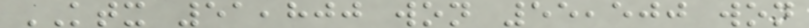KTX 51,800 won 55,500 won
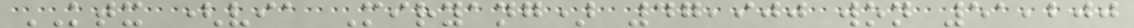KTX (via Miryang) 47,900 won 51,200
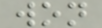won
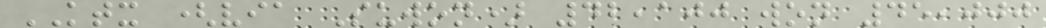KTX (via Suwon) 42,100 won 45,000
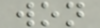won
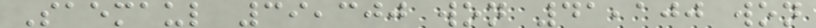Saemaul 39,300 won 41,100 won
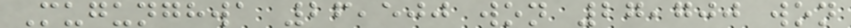Mugunghwa 26,500 won 27,700 won
